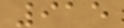915
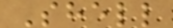Shell
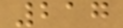217
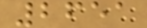2651
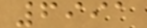6991
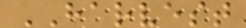HARVEST
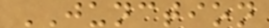JUNCTION
